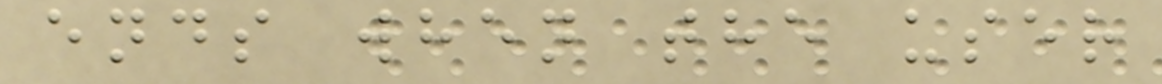ends when the user
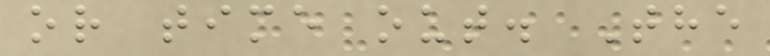or time out. The
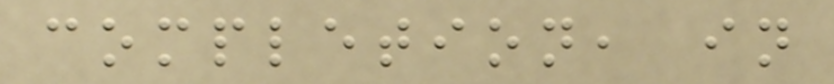completion, in
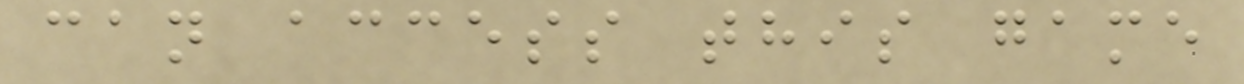can access this game
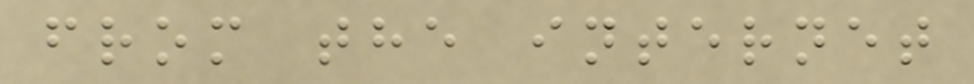from the internet
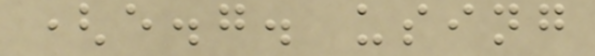(e.g. using
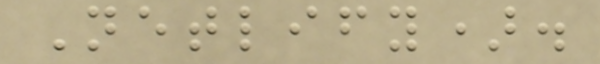Netlify).
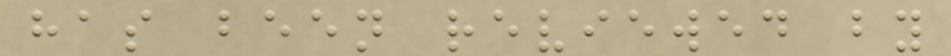has been reviewed by
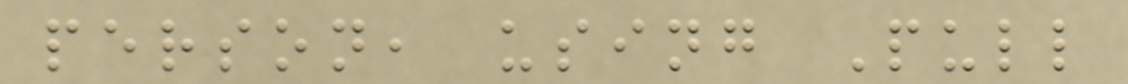person, using Pull
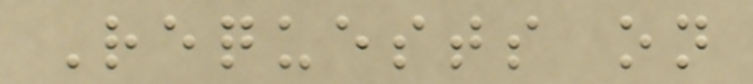Requests on
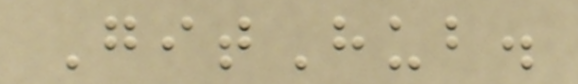GitHub.
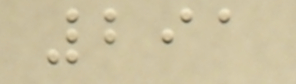291
